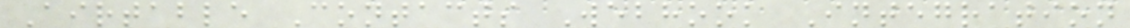Airtable Contacts Webhook Integration
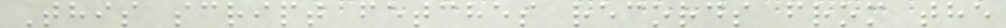This script fetches records from the
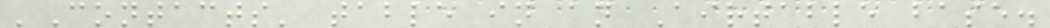'Contacts' table in an Airtable base.
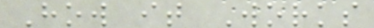How it Works
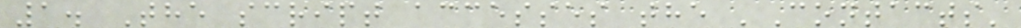1. The script accesses the 'Contacts'
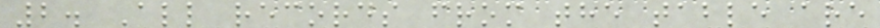2. All records from the table are
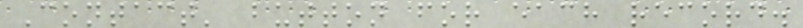Contact' button for each record.
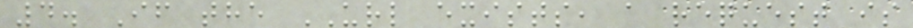4. If the URL exists, a request is
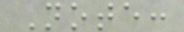Note:
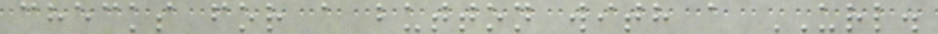checks for a button with a URL.
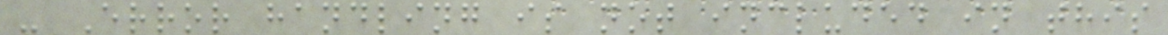- Error handling is not included in this
